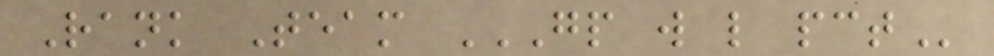Rank Team GP W L PCT
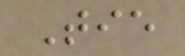Tie
